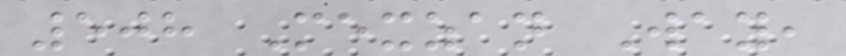508 Mexzan Way,
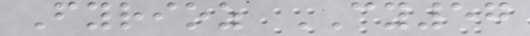Fyrioz CY57
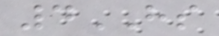4HS
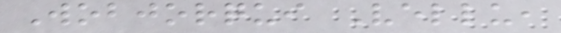Wobjorqui Vellu,
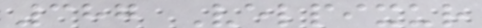387 Velpixur
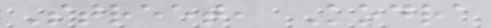Street, Kodra
